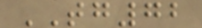TG72
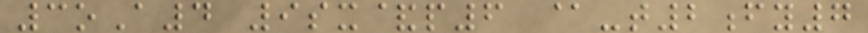3oA4 9sx&p6 @-t2fy7
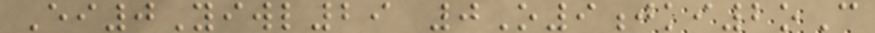Ei0Yiwl29 0O9jki2oC
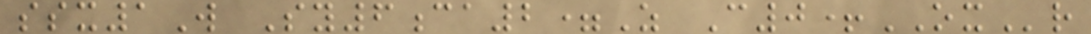ssx1W Sy6ca2=Z C0+OXr
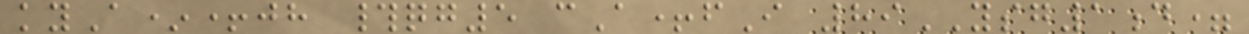kyA*+jh #qg5 cA+fI 89YSG1d=
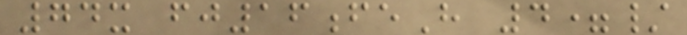74x fj16feH 4=/
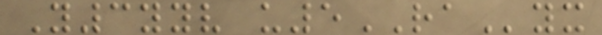Y3yyv u5RAyx
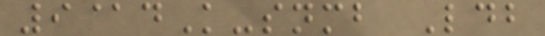9@dK-snmb Ldb
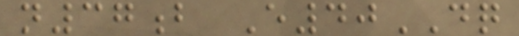n37b E40DQ
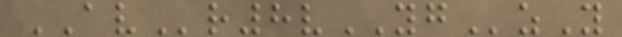AVr8vYGzY
